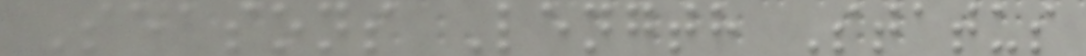Seasons Length Status
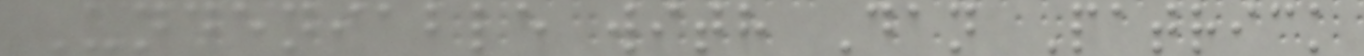Undeniable with Dan Patrick
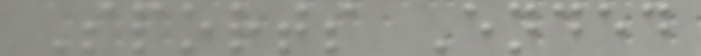Sports Ended
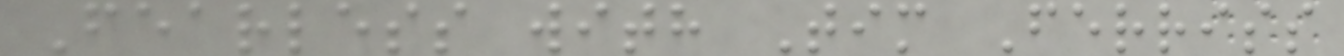Fearless with Tim Ferriss
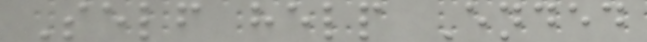Self help Ended
